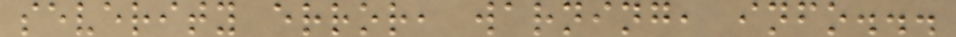severity error, warning, info...
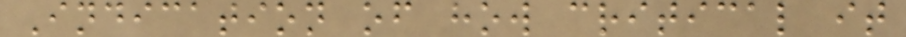Indication of how critical it
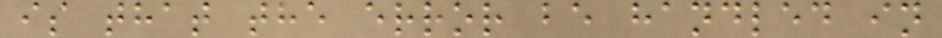is that the error be handled in
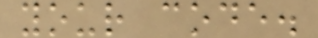your code.
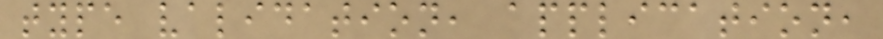type validation, application,
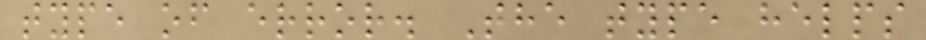type of error. The type helps
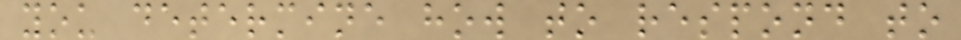you determine how to respond to
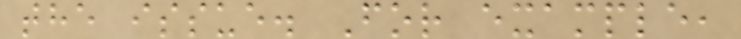the issue. For example,
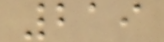219
